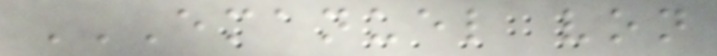EMANUEL VON
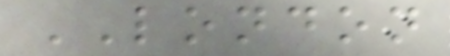LONDON
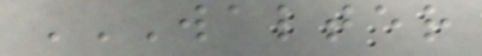WALTER
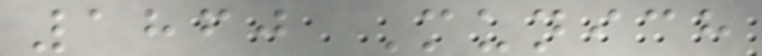1860 Munich
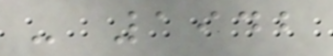- 1942
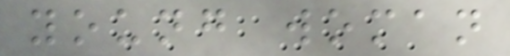young woman
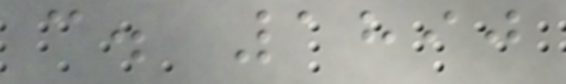c. 1890
